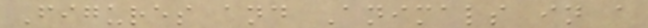Figures and Animals in a
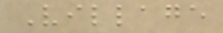Village
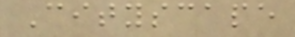Cityscape
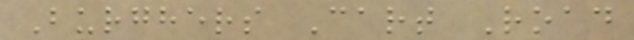Burghers Cart Road
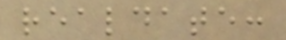realdate:
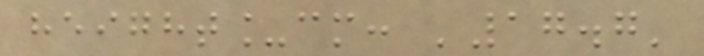height_cm: '17.7'
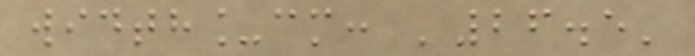width_cm: '26.5'
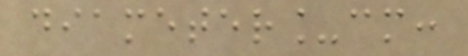diameter_cm:
